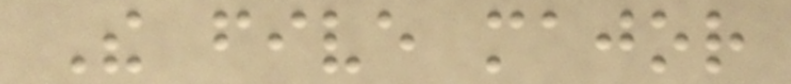The five major
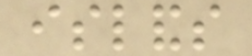islands
